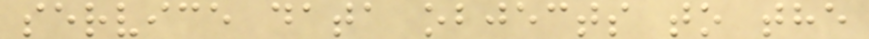service data objects to the
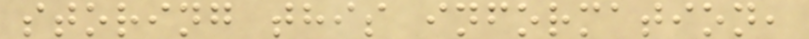storing this information,
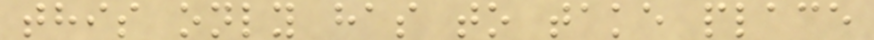this only has to take place
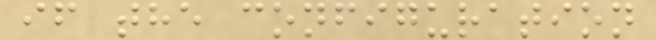if the configuration
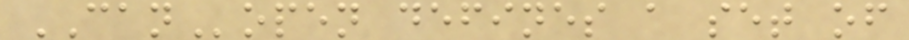CANopen defines a set of
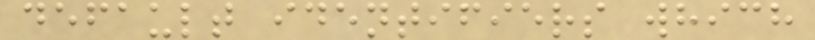default identifiers which
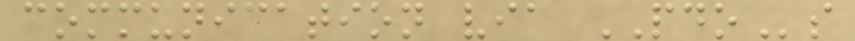communication via PDOs
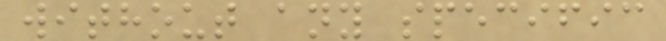without any specific
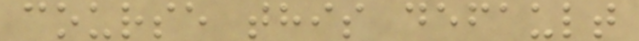course this default
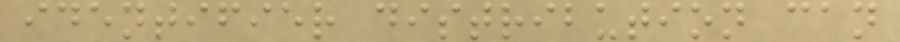identifier distribution can
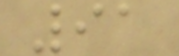91
